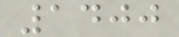1400
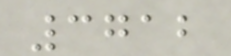3712
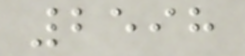2598
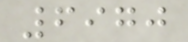6970
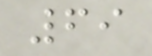69
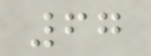67
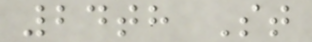24th St
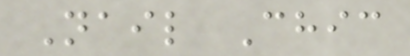Nail Chic
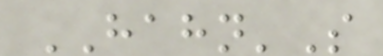HAHN'S
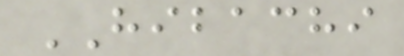HIBACHI
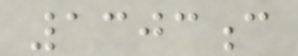1303c
